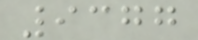9377
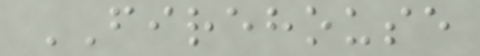FIREHOUSE
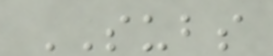SUBS
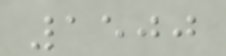1500
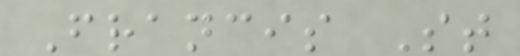Francis St
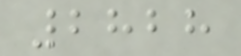2828
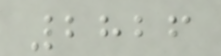2826
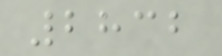2832
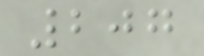207
